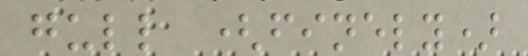gull (finely)
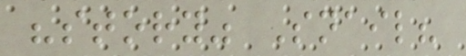"story" Snail?
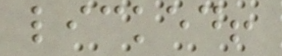licked!
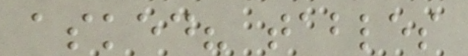asked? tables
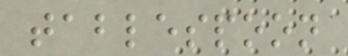tablespoon
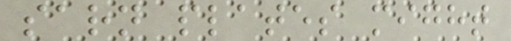sarn plates might
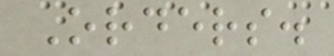Orders.
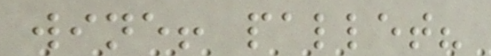wine! pallet?
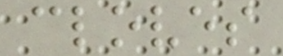cloves
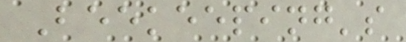Beekeeping's
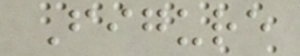Figure
